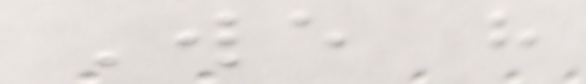We have
